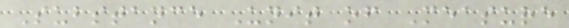Substance Unit of Measure
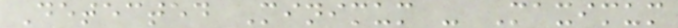Detected Minimum - Maximum
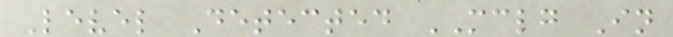Level Detected MCLG In
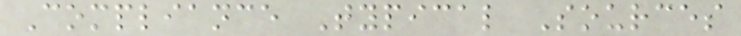Compliance Typical Sources
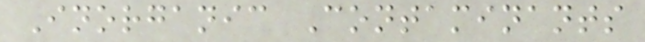Inorganic Contaminants
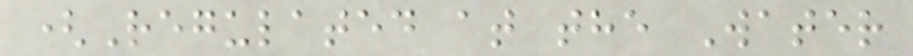(Regulated at the Water
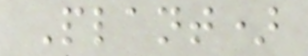Plant)
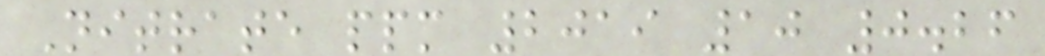Nitrate ppm 2019 10 0.26
